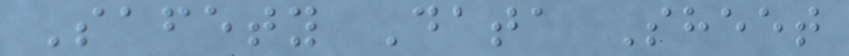Safety Data Sheet
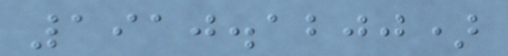1910.1200)
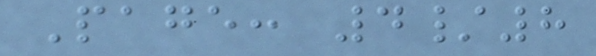Page: 4/8
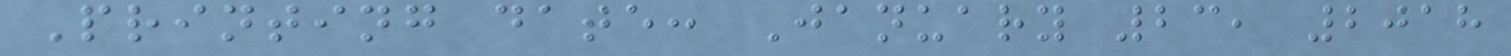Printing date: January 23, 2018
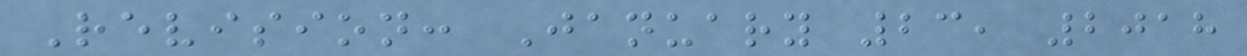Revision: January 23, 2018
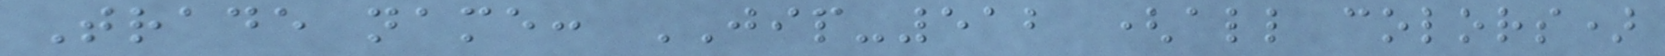Trade name: JIP-512 (all colors)
